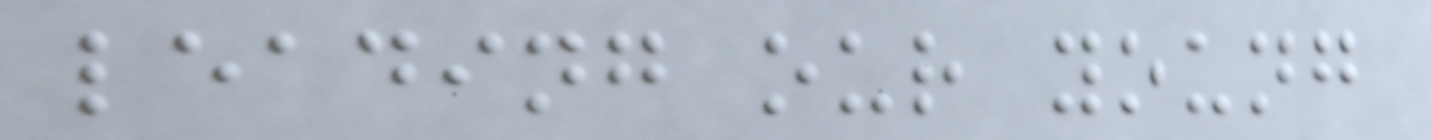leading our young
